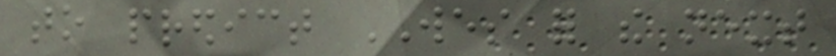to predict WES for the next
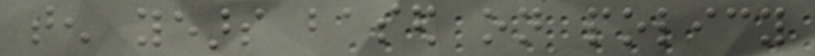ten years based on policy
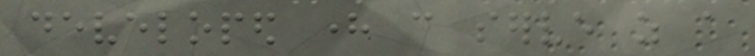developed here can serve as a
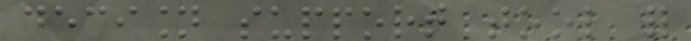decision support tool for
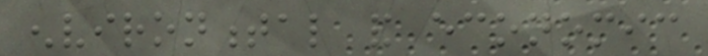environmental and economic
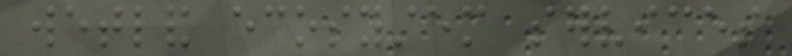wetland ecosystem services
